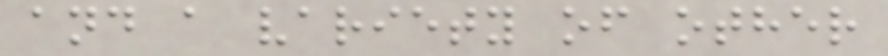and a variety of other
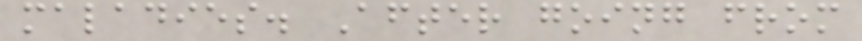maladies. After going from
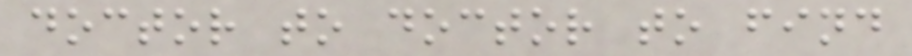doctor to doctor to find
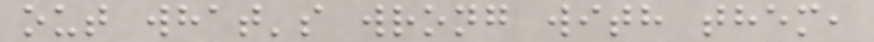out what's wrong with them,
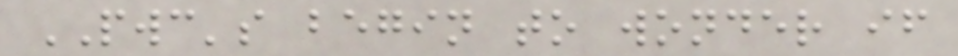PWC's begin to wonder if
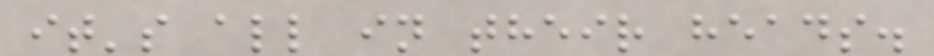it's all in their heads.
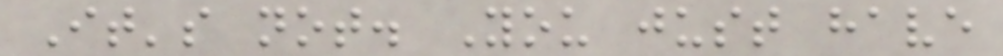It's not. You just have
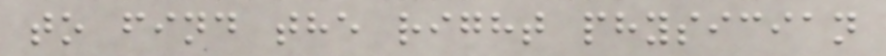to find the right physician
